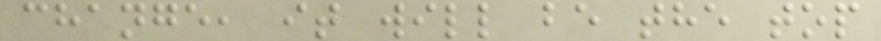change, it will be the top
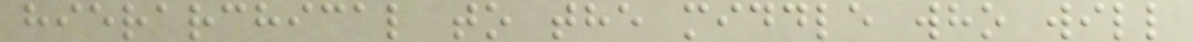hierarchical to the middle who will
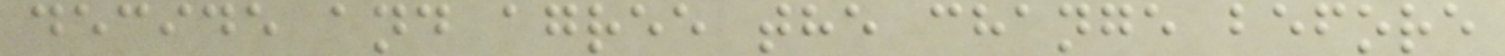decide and agree the change before
